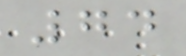74
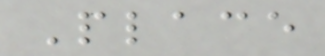Place
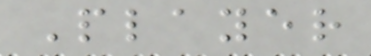Player
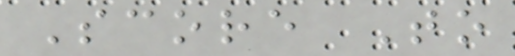Score To
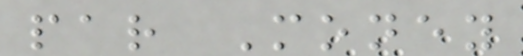par Money
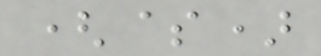($)
